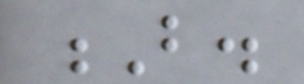B.
